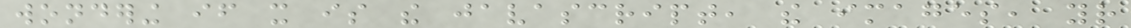wondering if it is the javascript, the images, your
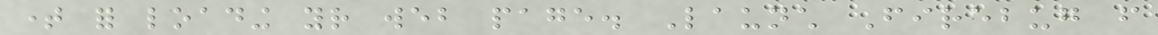time for loading your web page. Launch Firebug from
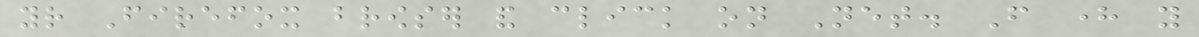your Firefox browser and click on Net. From here you
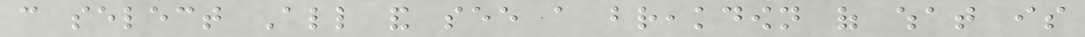can select All and see a breakdown of what is
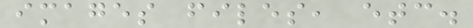images files, etc.
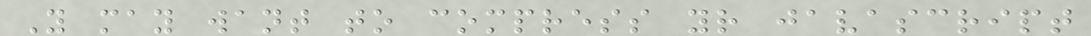You may want to compress your javascript
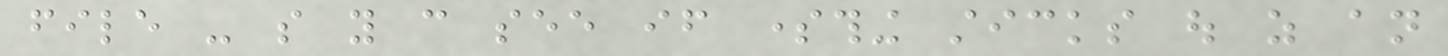file - so you can see if something sticks out as an
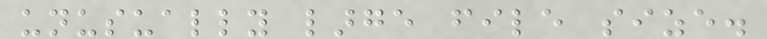unusually large file size.
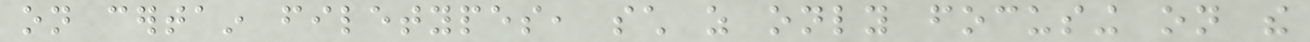on certain filetypes, such as only focusing on the
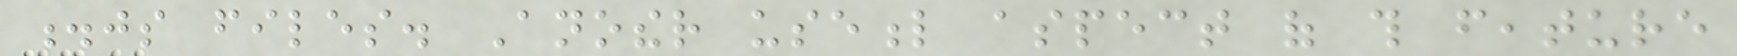.js files. Another useful aspect of this feature
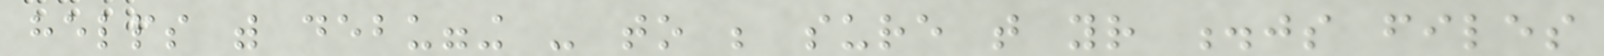helps with debugging - to be sure that your .js files
